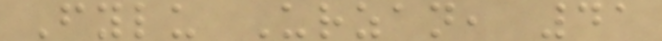Fylu Urzan, 41
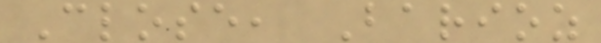Close, Barioz
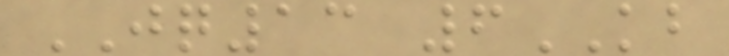JQ13 6KB
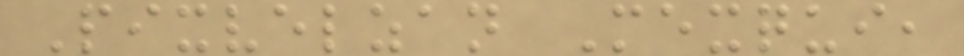Pixvelzan Mexqui,
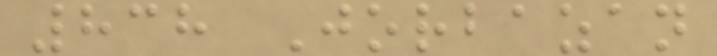838 Jorbazan
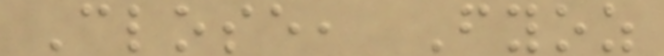Close, Fyoz
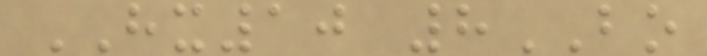HX10 8BO
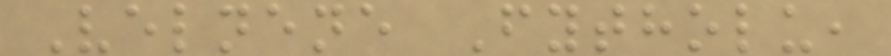Velnene Fytholu,
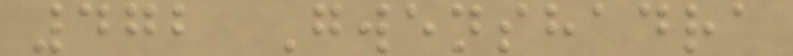472 Gwenshadra
